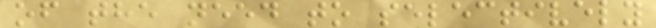of the need to selectively
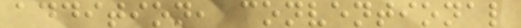addition, conventional
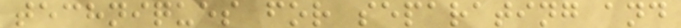techniques for separating and
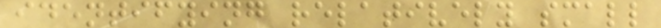identifying relatively small
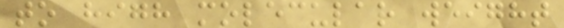to high molecular weight
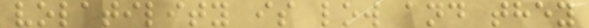volatility is low and they
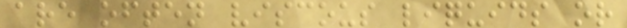are often viscous liquids or
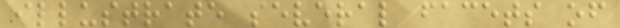illustrate several facets of
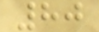80
